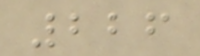226
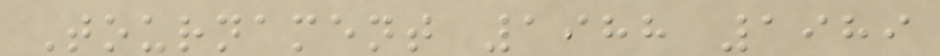Tournament 1988 1989
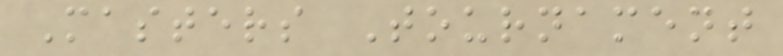Masters Tournament
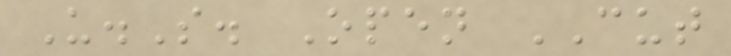U.S. Open CUT
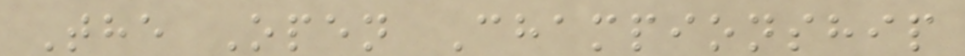The Open Championship
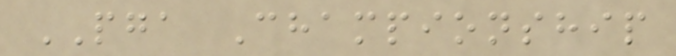PGA Championship
